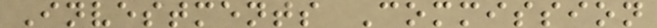Investments Commission
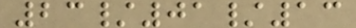23/01/13
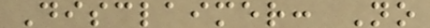Disclaimer: No
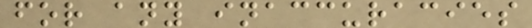for any inaccuracies
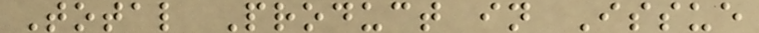Total Product in Issue
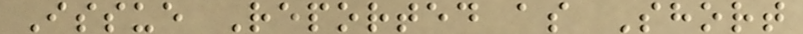Issue Reported as Short
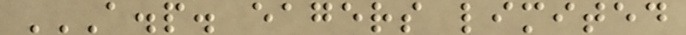A.P. EAGERS LIMITED
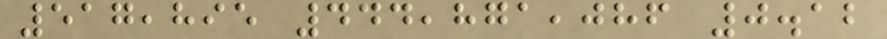517,895 444,871,086 0.12
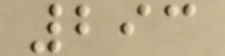293
